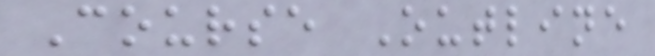Course Outline
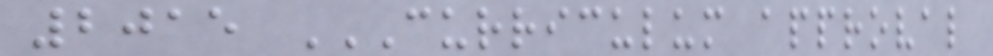2015 CURRICULUM APPROVAL
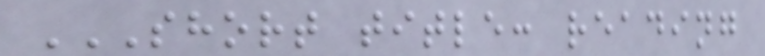SHORT TITLE: READING
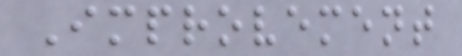Improvement
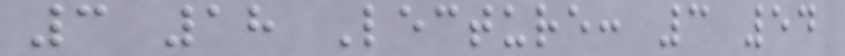3 18 Lecture: 3 54
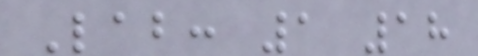Lab: 1 18
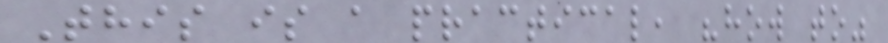This is a practical, "how to"
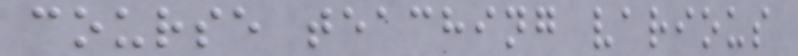course teaching various
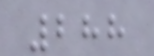288
